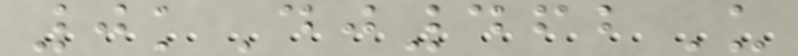0kDj462U
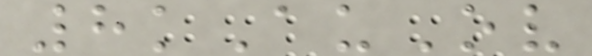8kAuOv
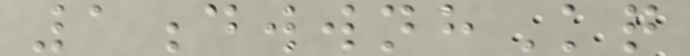1dwwnhKq
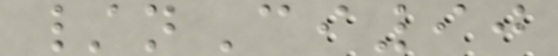/nCi90
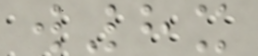w8x
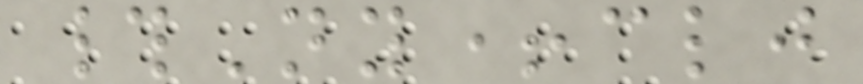#Ny+clj
